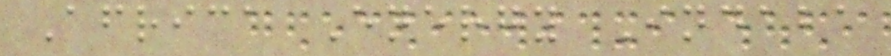Africa Energy Indaba
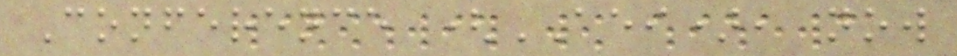Conference (AEI), now
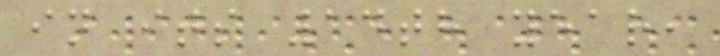in its 14th year,
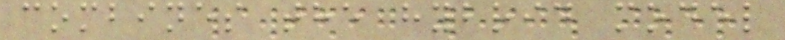combines the hybrid model
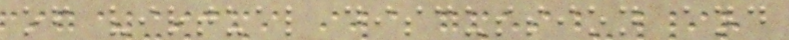of virtual discussion and
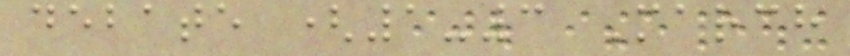debate (1-3 March
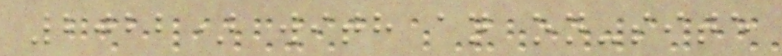2022) with an on-site
